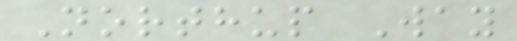Northup Way
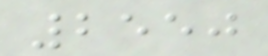2550
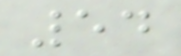54
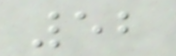52
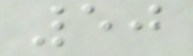50
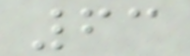63
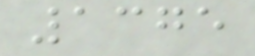1375
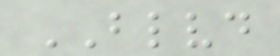BLVD
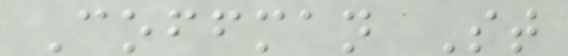Coffman St
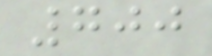700
